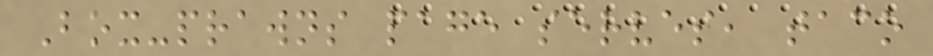Box-prawns page serves, taco
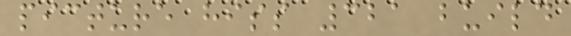picture hiss 321 build
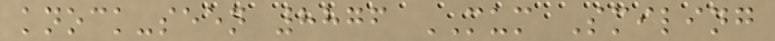knock-seen 8876 MUM Smiling
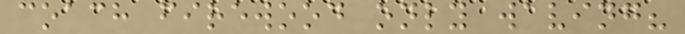coach firewood only waving?
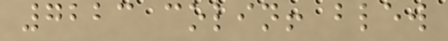7223 colin! blew
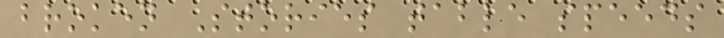broken Stories table speeds
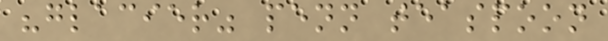"glacier" penn teaspoon
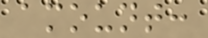amount:
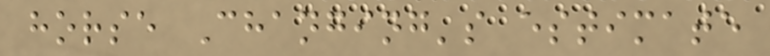horse Changing's estimate
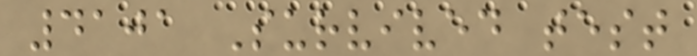4101 Survived test
